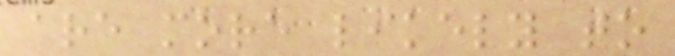are more likely to
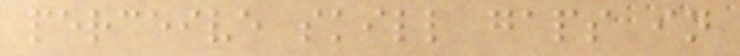perceive skill gaps in
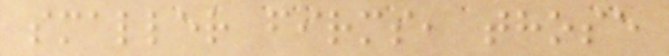smaller firms, those
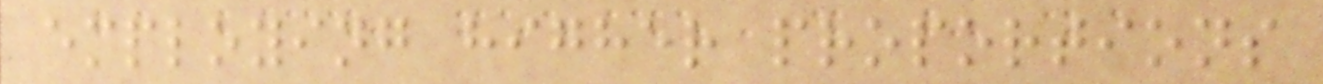employing higher proportions
